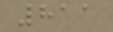811
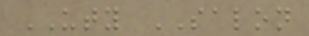UTY SALON
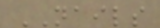NAILS
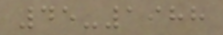45-1988
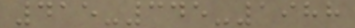415-345-1988
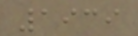1939
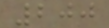200
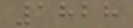1828
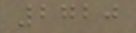2720
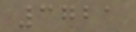3721
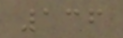136
